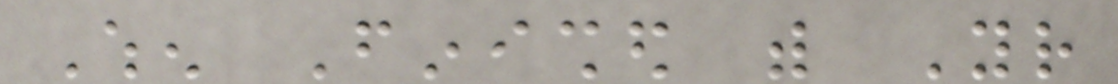When Finished with Your
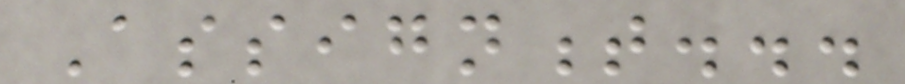Assignment...
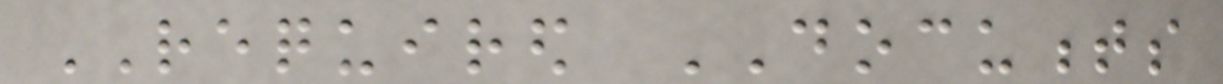REQUIRED DOCUMENTS
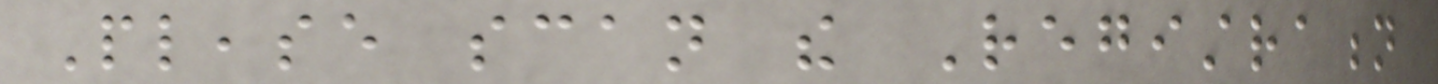Please scan the Registration
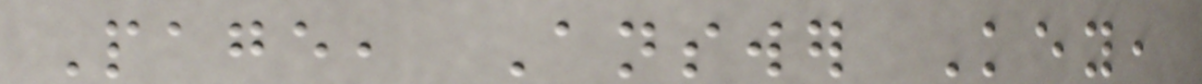Page, Answer Key,
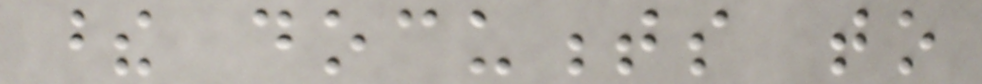these documents to
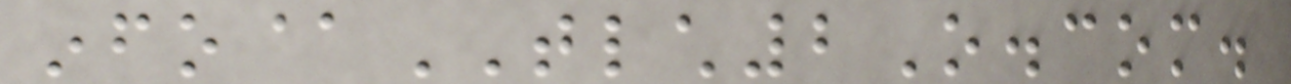info@TLCH2O.com.
